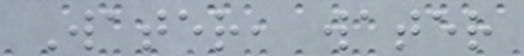Water, water
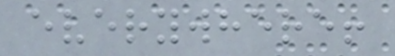everywhere!
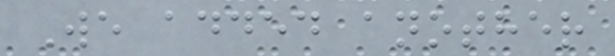We added another
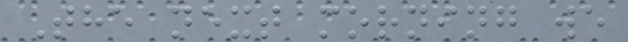The next morning we
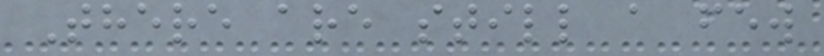There are still a few
